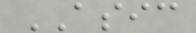ASIC
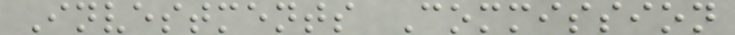Investments Commission
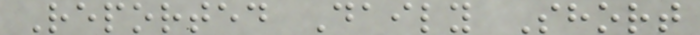Reported Daily Short
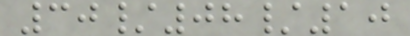30/08/10
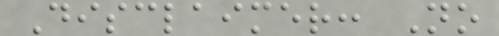Disclaimer: No
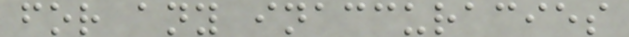for any inaccuracies
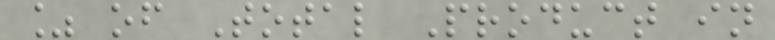% of Total Product in
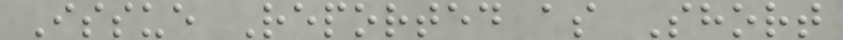Issue Reported as Short
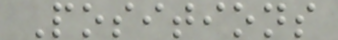Positions
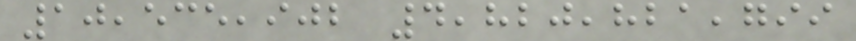10,535,902 4,820,821,799
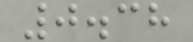0.38
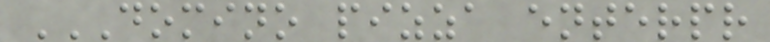DOMINO PIZZA ENTERPR
